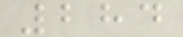284
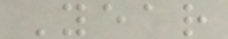Year
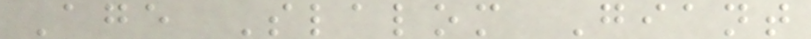Age Slalom Giant
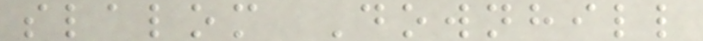slalom Downhill
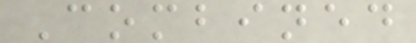Combined
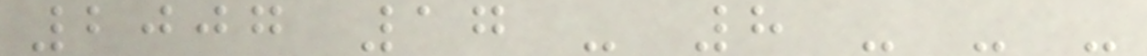2007 17 - 8 - - -
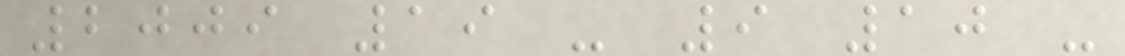2009 19 - 9 10 -
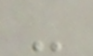-
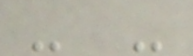- -
